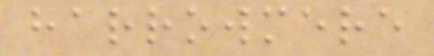harrowmere
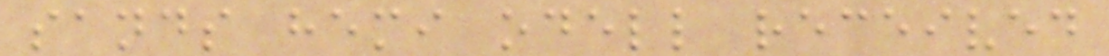sands hemi odell received
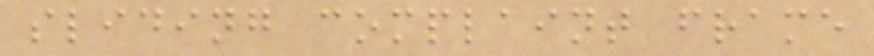sliding complaint frame
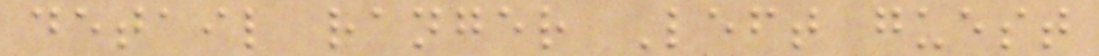detail ranger Left guest
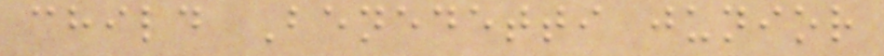child Benedetti junior
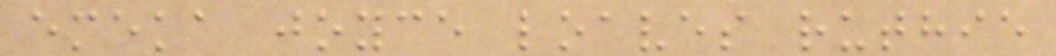emeka joyce loaves ruthie
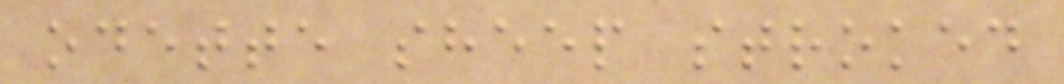odette sheep stroked
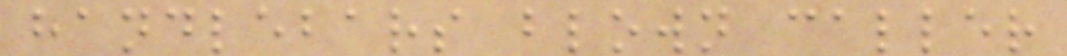handlebars blown caller
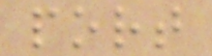port
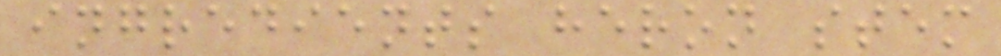ingredients heron stem
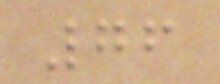76
